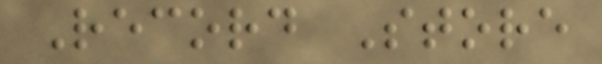Record Store
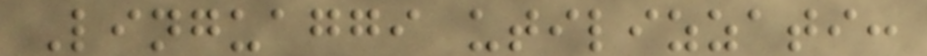Linguaggi utilizzati:
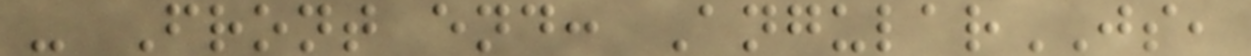- Front end: AngularJS,
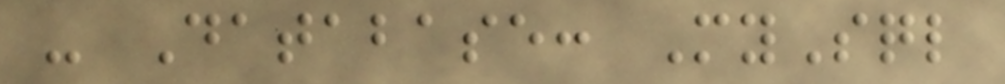- Database: MySql
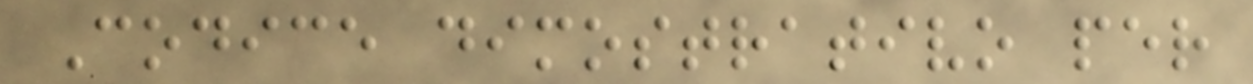Codice dimostrativo per
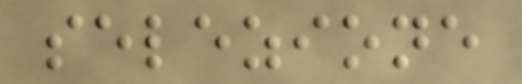selezione
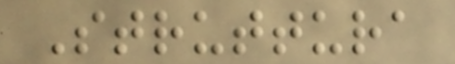Struttura
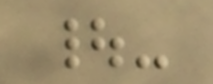|-
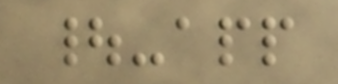|-app
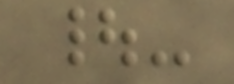|-
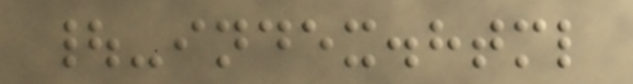|-index.html
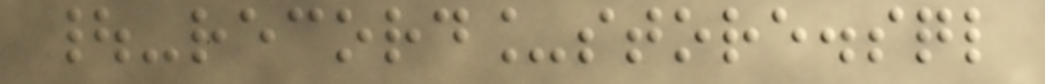|-record_store.sql
